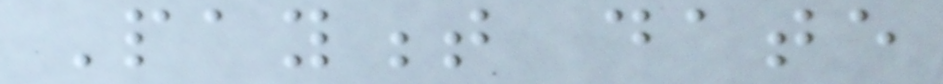Payment date
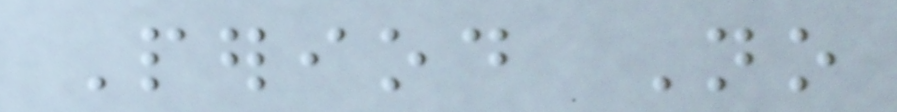Period No
